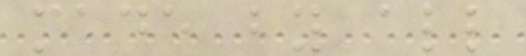made by all
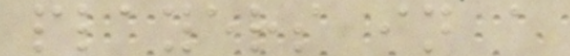players in a
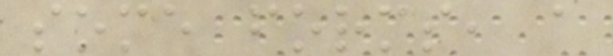some forms, a
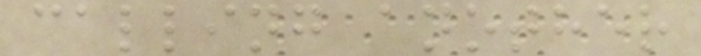calling another
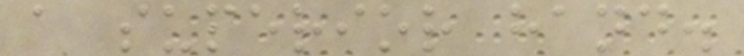a superior hand.
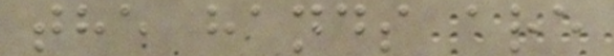the hands are
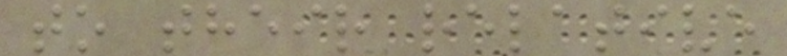to their relative
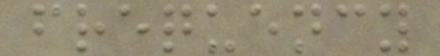frequency
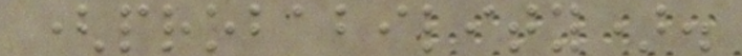(probability).
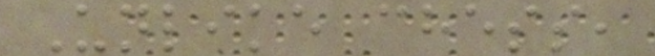Unlike chess,
